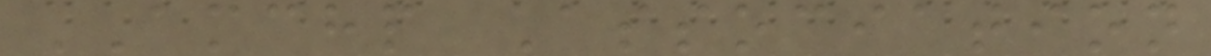AMCHP Association
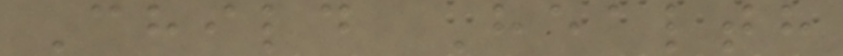Child Health
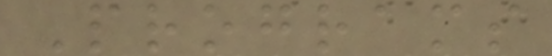Programs
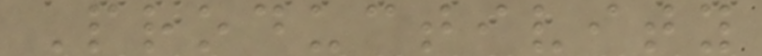Productivity
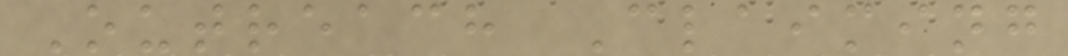Outreach Claiming
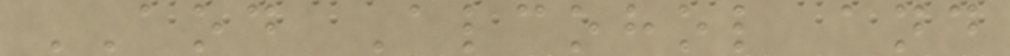AOD Alcohol and
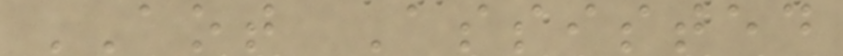AOT Assisted
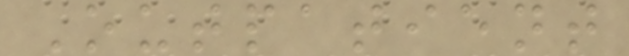Outpatient
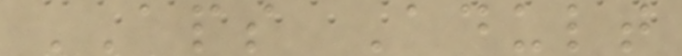APS Adult
